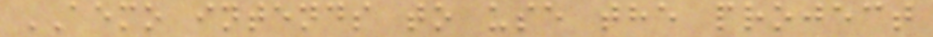AEMO intends to use the project
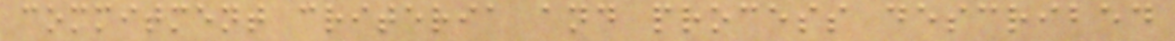commitment criteria and process described
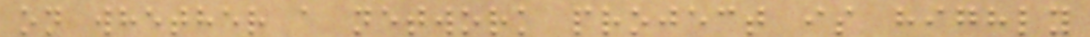on whether a network project is highly
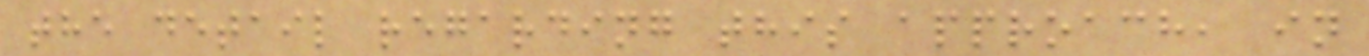the detail regarding this approach, in
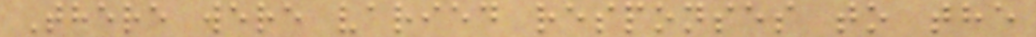There were varied responses to the
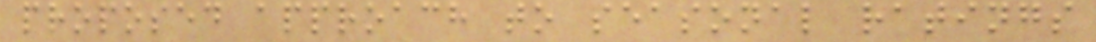proposed approach to seasonal ratings
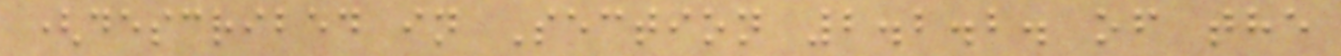(described in Section 2.2.2. of the
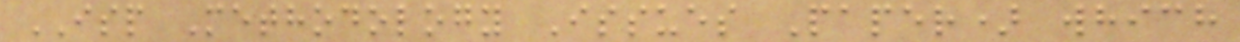ISP Methodology Issues Paper) which
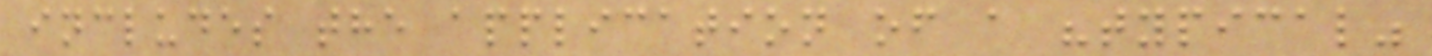includes the application of a "typical"
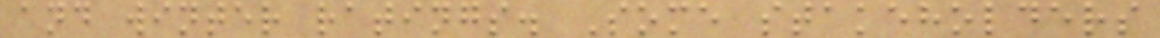and winter ratings. Some stakeholders
